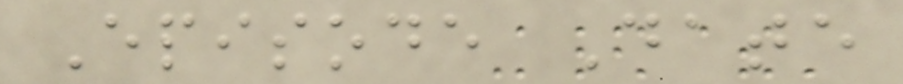Episode Date
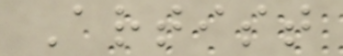Artist
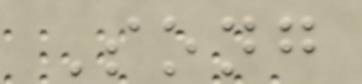Song
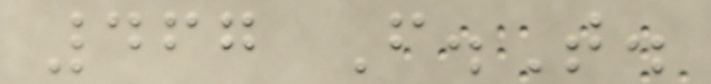467 F.T.
